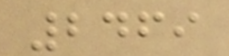2469
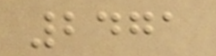2471
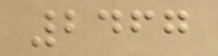2467
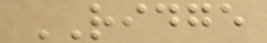RIDGE
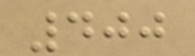400
